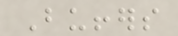Buffers
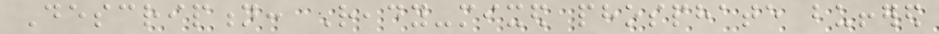Description: Ready-mixed phosphate buffered
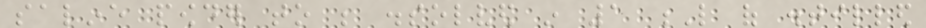saline powder to be dissolved in 1 L of distilled
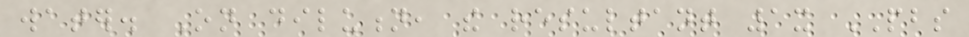water. On dilution, the resultant 1x PBS
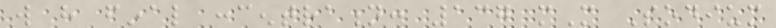will have final concentration: 137 mM Sodium
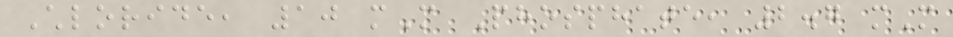Chloride, 10 mM Phosphate, 2.7 mM
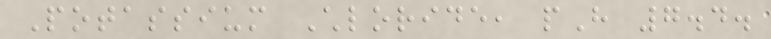Potassium Chloride, pH 7.4.
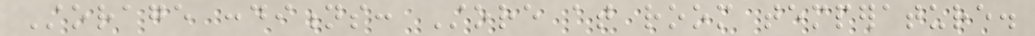Storage conditions: Store at room temperature.
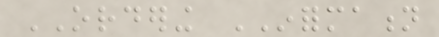ORDERING INFORMATION
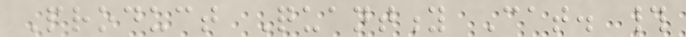Product Quantity Cat. #
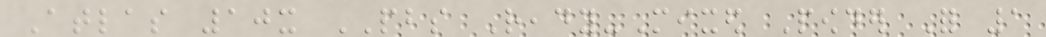Atlas 10x PBS Ready-Mixed Powder For 1
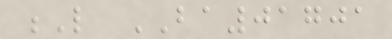L BA01701
